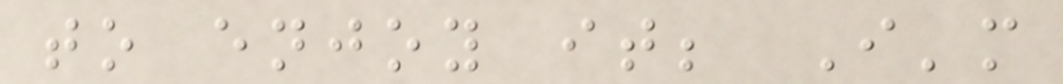to enjoy it; I'm
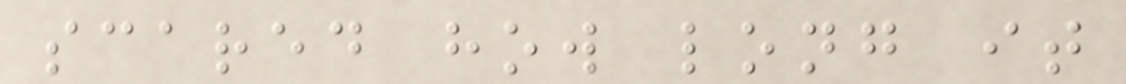scared how long it
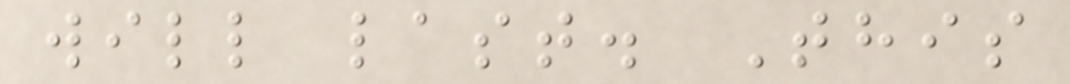will last. This
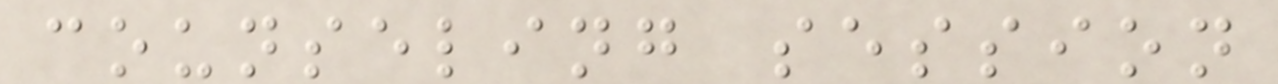counseling session
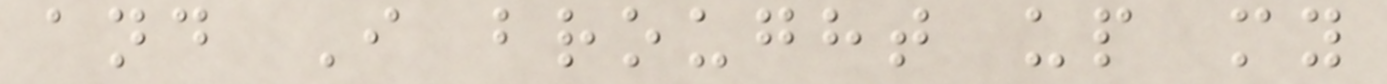and I brought up my
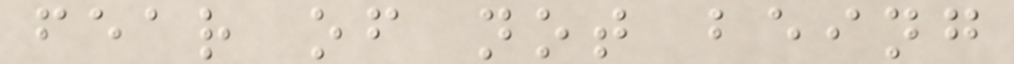fear of not being
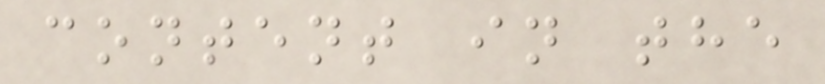content in the
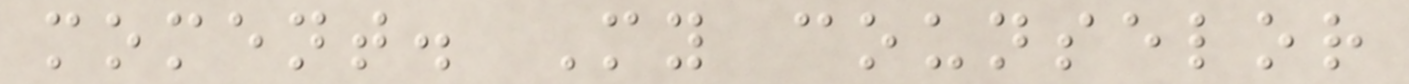moment. My counselor
